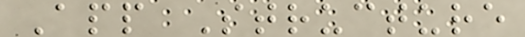App Structure
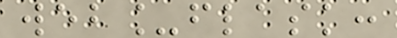web_flask:
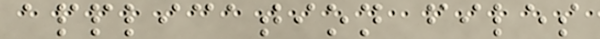application files
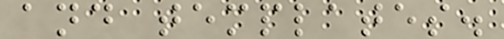and templates.
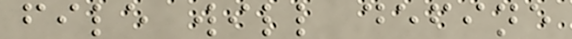file will define
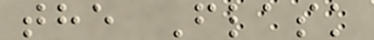the Flask
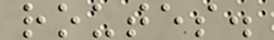routes.
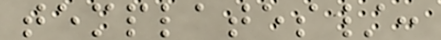templates/:
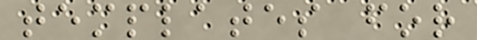templates for
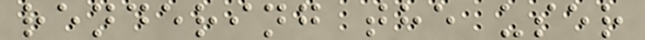rendering the user
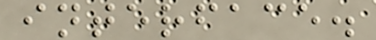interface.
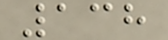138
